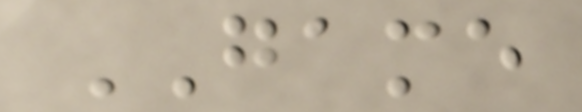GAME
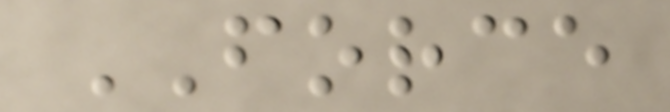FORCE
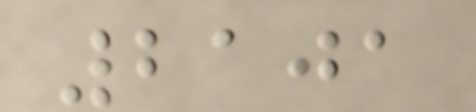2101
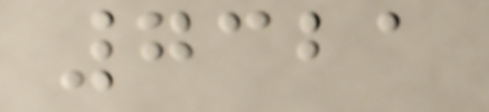7321
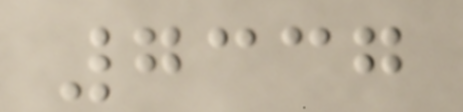7337
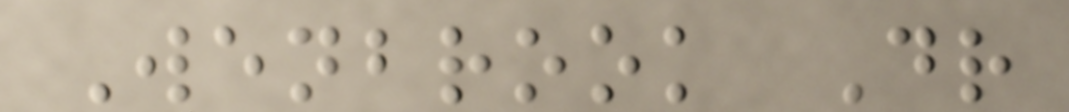Wenbrook Dr
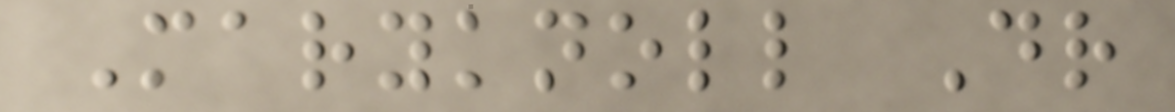Maryknoll Dr
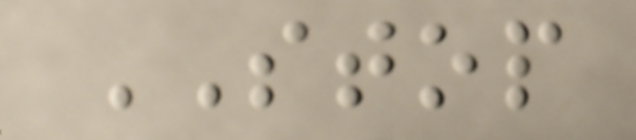STOP
